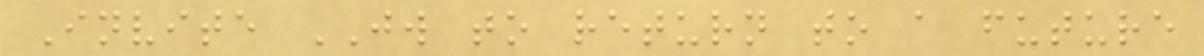Invite JW to return to a future
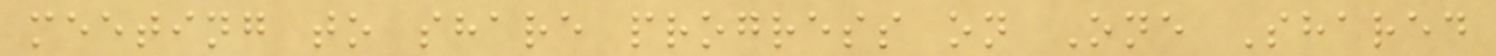meeting to share progress on One Shared
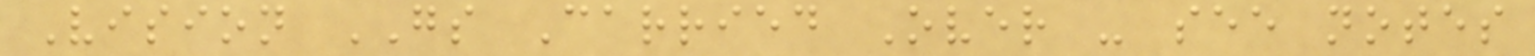Vision GS Carried Over - see notes
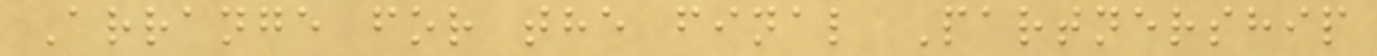Arrange for the final Partnership
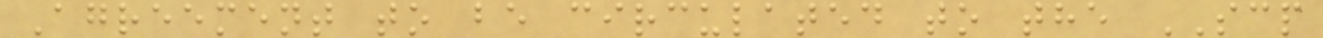Agreement to be circulated to the SCP
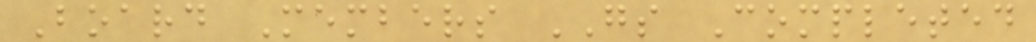Board Members GS Completed
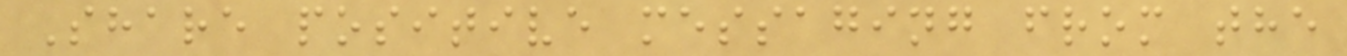Share positive messaging from the
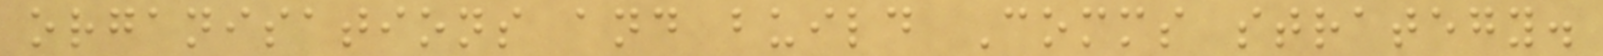organisations and build Comms strategy.
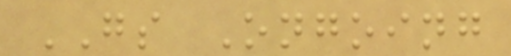GS Ongoing
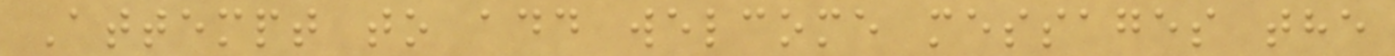Attempt to add welcome messages the
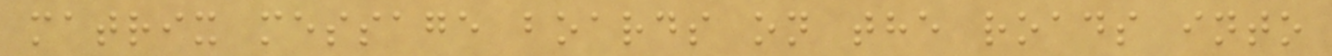matrix message boards on the roads into
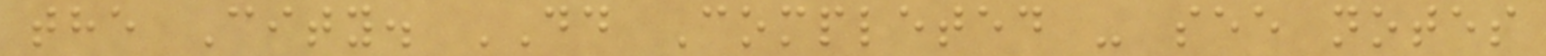the City. DD Completed - see notes
